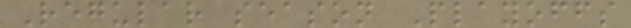Regular season Playoffs
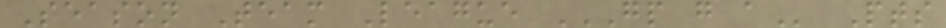Season Team League GP G A Pts
